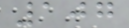107
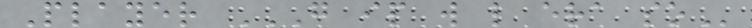Player G IP W L ERA SO
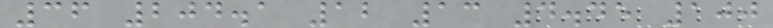36 204.1 12 13 4.45 100
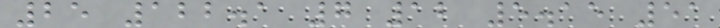25 122.1 7 12 5.15 51
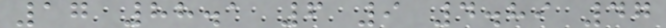17 88.1 6 9 4.89 47
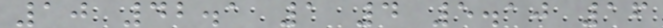10 42.1 1 4 5.10 16
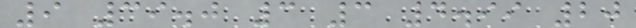9 39.0 3 3 4.99 20
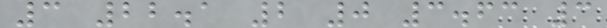3 22.1 2 0 3.63 3
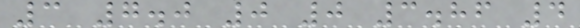3 7.0 0 0 3.86 4
